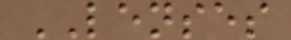LENSES
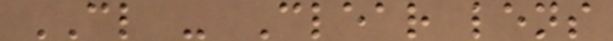CL - Clear lens
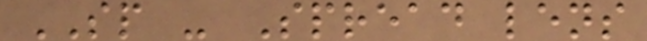SP - Spread lens
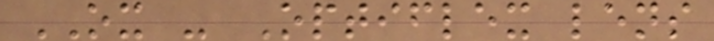OX - Optiflex lens
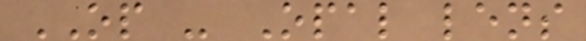OP - Opal lens
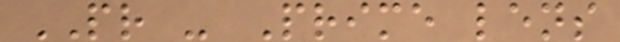PR - Prime lens
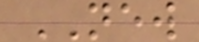NEW
